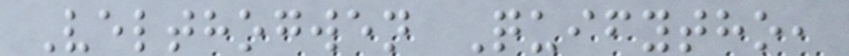Velthogwen Quifytho,
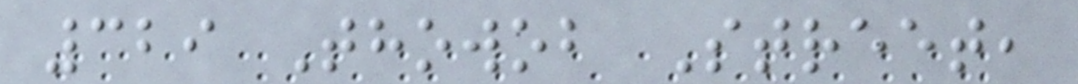329 Thowob Street,
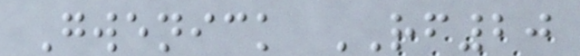Gwenick RF20
